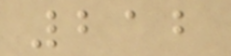212
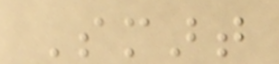Smart
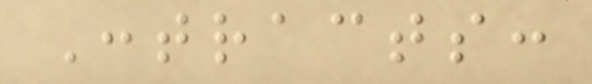Contracts:
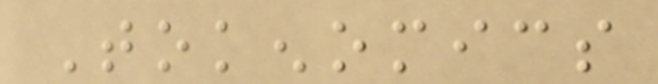Tokenomics
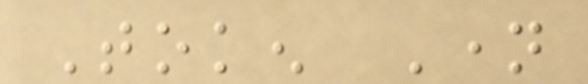Token Name
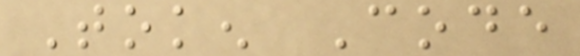Token Code
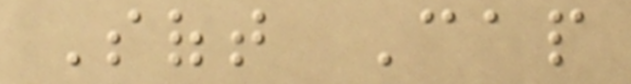Soft Cap
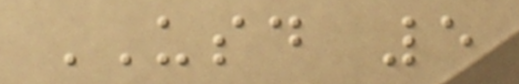USD 5
